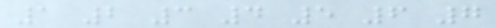1 2 3 4 5 6 7
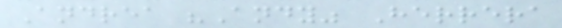Andrea "Andy" Herrera
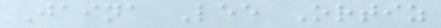Jaina Lee Ortiz
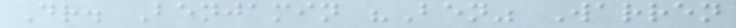Dr. Benjamin "Ben" Warren
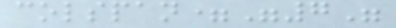colspan="7"
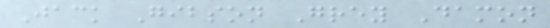Jack Gibson Grey Damon
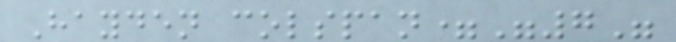Hayden colspan="7"
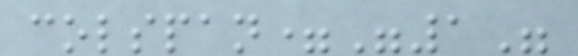colspan="1"
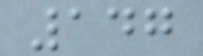147
